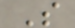S
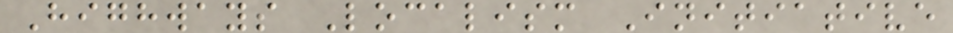Highways Localism Initiative
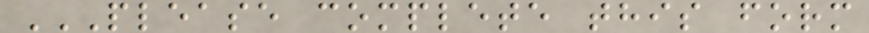PLEASE COMPLETE THIS FORM
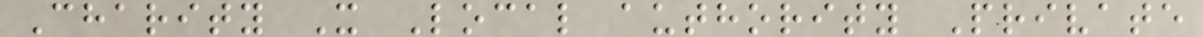Charity X Local authority Private
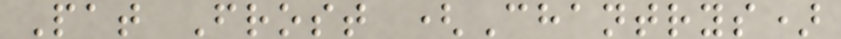Pat Frost (Chantrys)
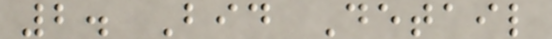2. Bid Detail
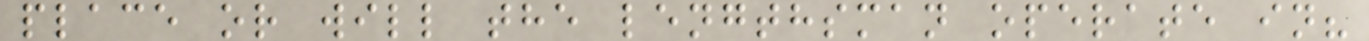place or will the lengthsman operate in?
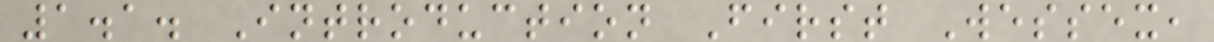1.1. Introduction First Wessex,
